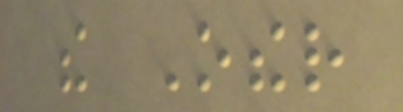the Other
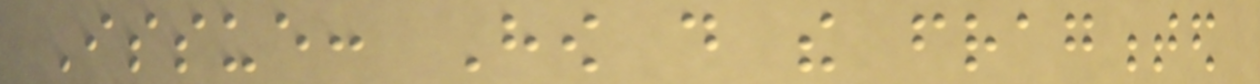Issue: How do the fragmented
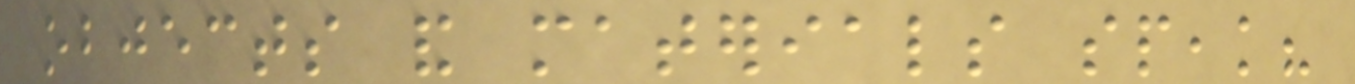objects and materials speak?
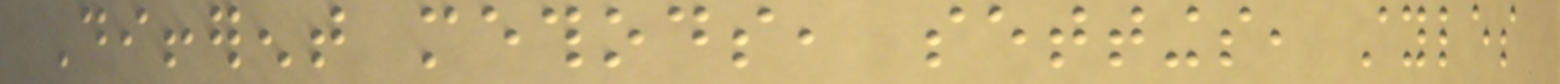Different methods, settings, styles
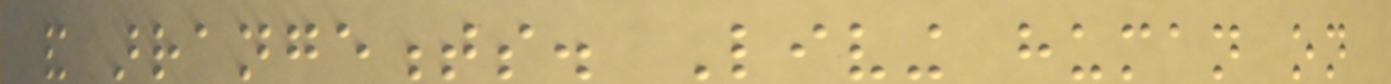and arrangements. Living human on
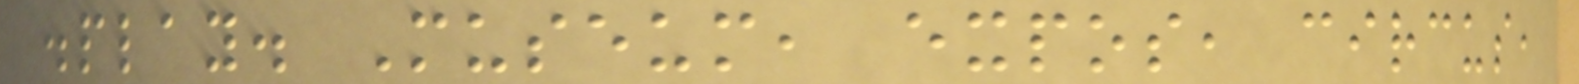display. Museum, expos, circus,
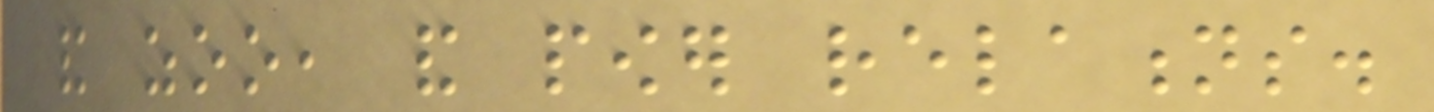and zoo, and power relations.
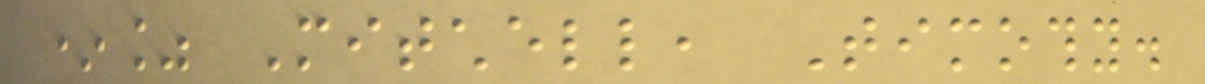*% Mitchell, Timothy.
